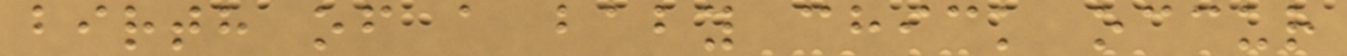birth of a baby chick occur
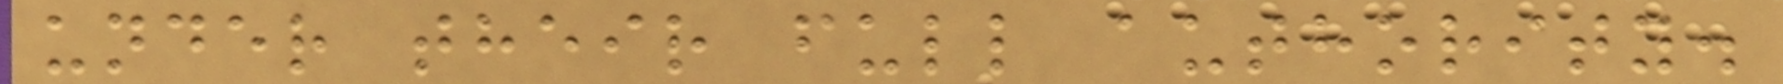under their full authority.
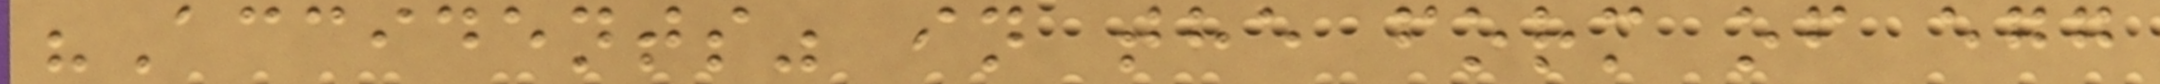"Accidents" in the form of egg
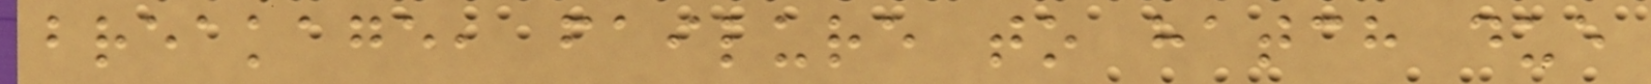breakage, failure to hatch due
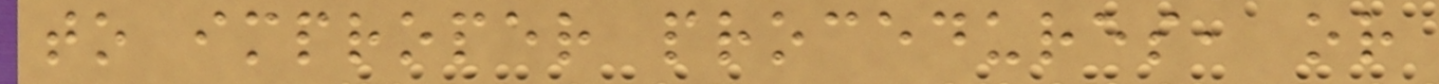to improper procedures, or
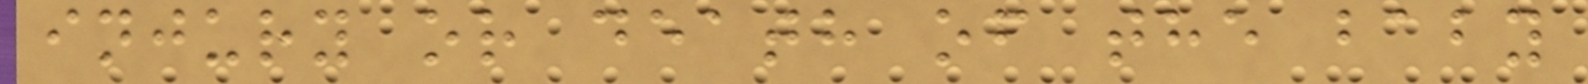injury or death of the baby
